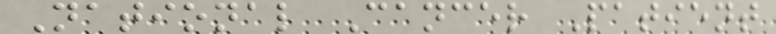National Cancer Patient
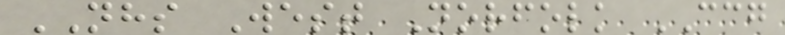NHS West Norfolk CCG
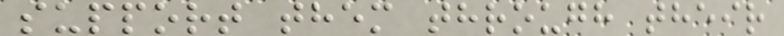support them through their
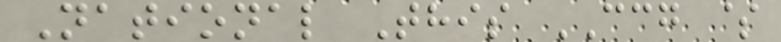National This CCG $
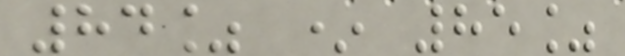84% * 85%
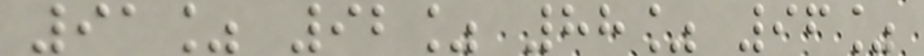91% 92% 88% 96%
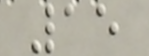15
